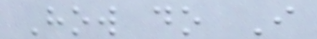How do I
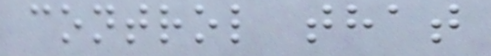control that
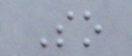So
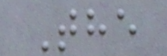The
